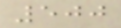500
